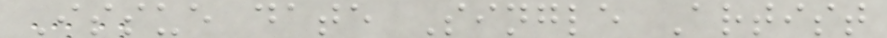Issue date Single Artist
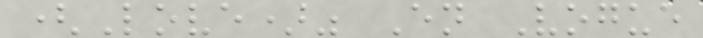(Love)" En Vogue
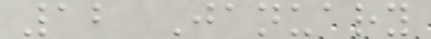12 January
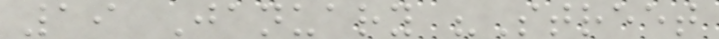19 January "Street
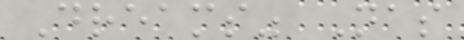Dreams" Nas
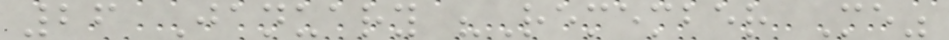26 January "Remember Me"
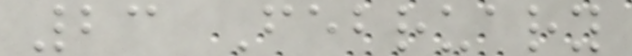23 February
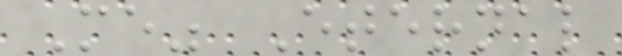Me" Eternal
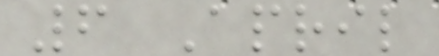6 April
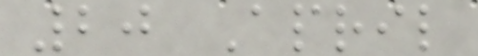20 April
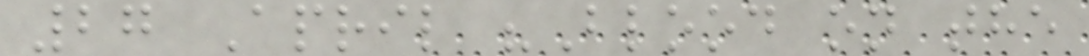27 April "Blood on the
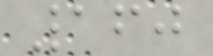160
